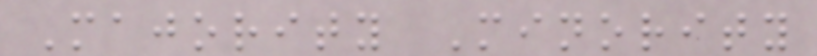Majority Minority
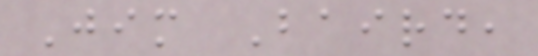Jim Baird,
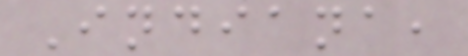Indiana,
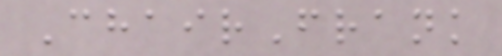ChairFrank
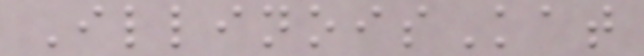IllinoisKat
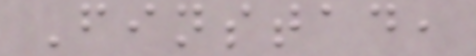Finstad,
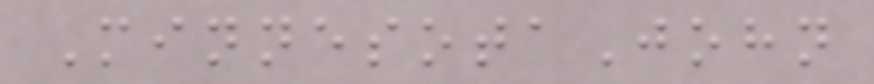MinnesotaJohn
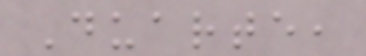Duarte,
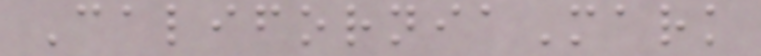CaliforniaMark
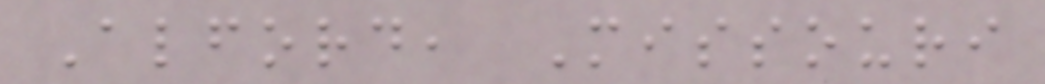Alford, Missouri
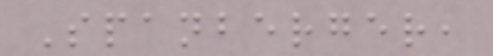Spanberger,
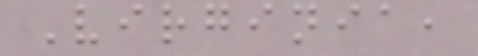Virginia,
